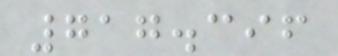717.396
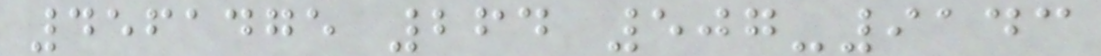4561475 264 507-9143
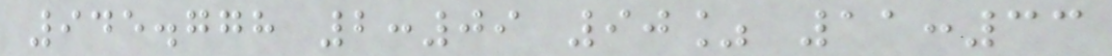945.778 2:09 90% 11:33
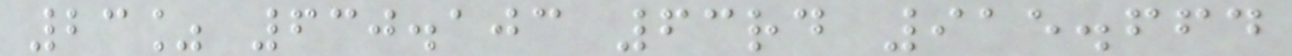23% 630.103 63rd 915.664
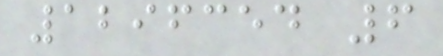1296354 6
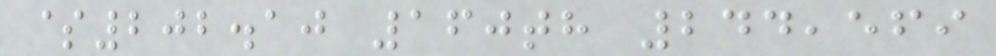$202.10 160th 244,569
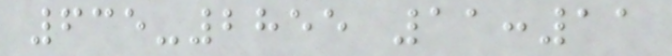635-2855 11:11
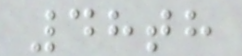48th
